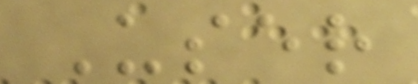User
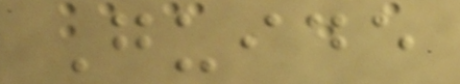Guide
